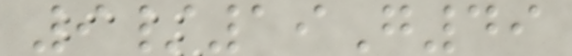9/19G49
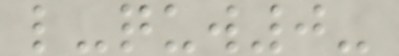l-quw0-
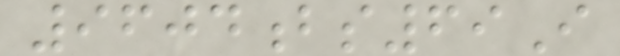9604bs69I
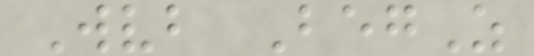Wvb BegZ
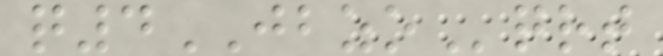q4JBZOqrt
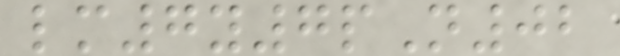lm7y7pN02
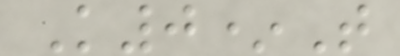K0*T
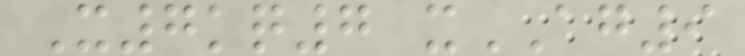X7kq7 xAG9
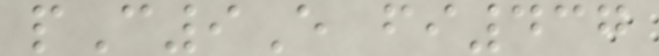pC9E fi437
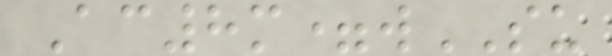Ac8m=wSU
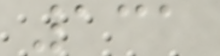131
